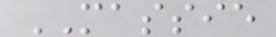MASSIE
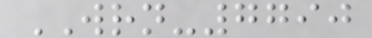WRN-7790
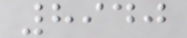8940
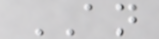AN
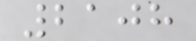2108
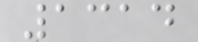1314
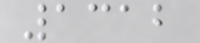1312
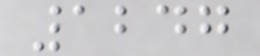1247
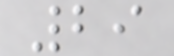29
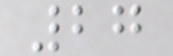27
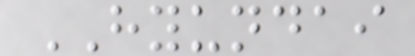HYUNDAI
